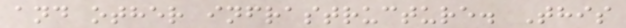and other infrastructure. This
